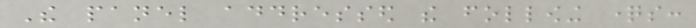The panel addressed the following questions:
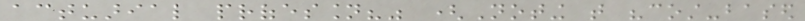actuarial profession?" (Noting that "cost-based
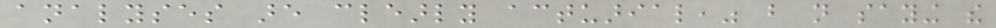analyses are clearly actuarial," but not saying the
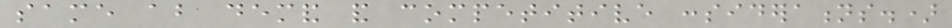same about demand and competitive considerations.)
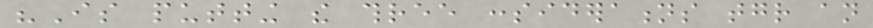"Is putting the three considerations together an
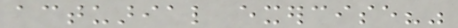actuarial exercise?"
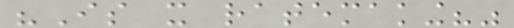"Is it ratemaking?"
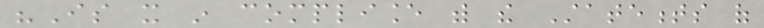"Is it in compliance with the Statements of
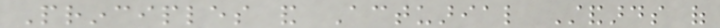Principles and Actuarial Standards of
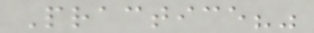Practice?"
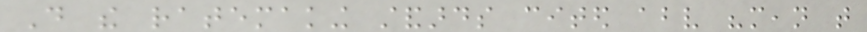Do the ratemaking standards cited above "mean that
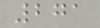271
